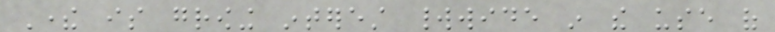There is growing interest worldwide in the use of
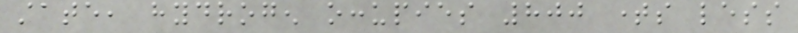state, hydrogen occupies 800 times less
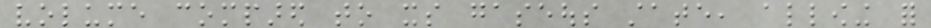volume compared to its gaseous state, allowing for
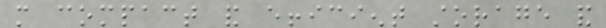more compact and efficient storage and
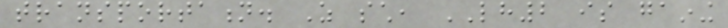transportation. As such, LH2 is gaining
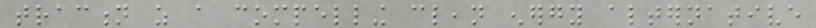traction as a compelling clean energy alternative
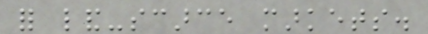for land-scarce markets.
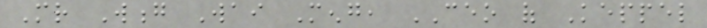Mr Wong Wai Meng, CEO of Keppel
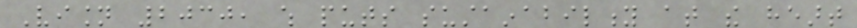Vision 2030, which puts sustainability at the heart
